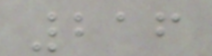216
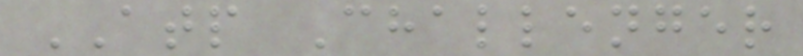ATP Challenger
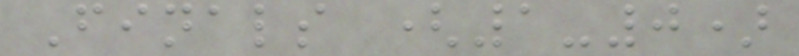Finals (1-0)
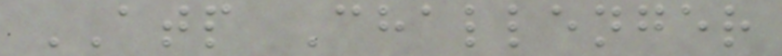ATP Challenger
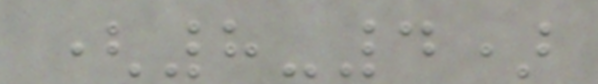(8-4)
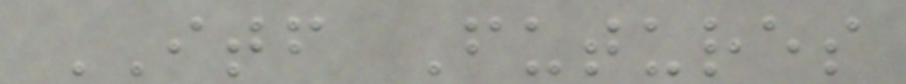ITF Futures
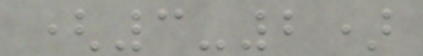(3-2)
